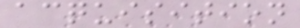acquisition
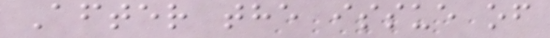After the issue of
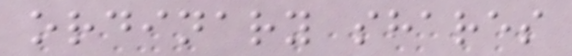ordinary shares
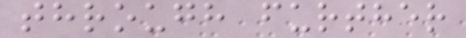through further
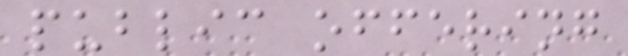public offering
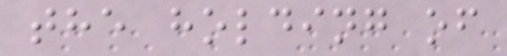the holding of
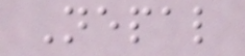Nepal
